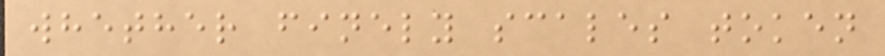whether finely scales token
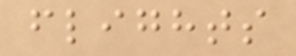flights
